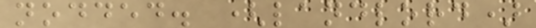nodded. (landlord)
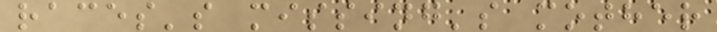races's missing's mother
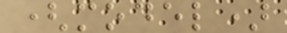(model)
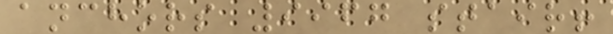anchors 9967 stair!
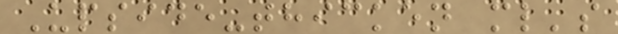Upside-thicken ml's
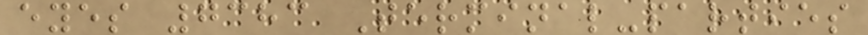eyes 7383 Terminal-parties
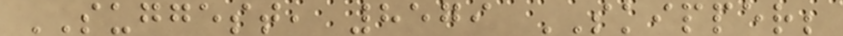SUGGEST, 8579 SKIPPER;
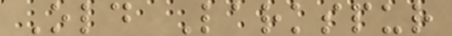Old Larkspur
